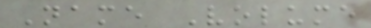Name Volume
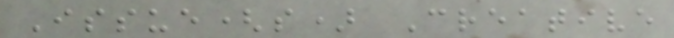Issue(s) Creative
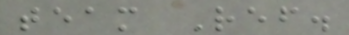team Ref.
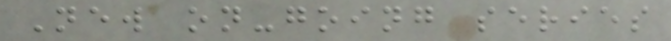New on-going series
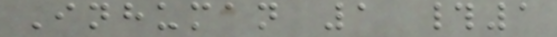Inhuman 1 #1
